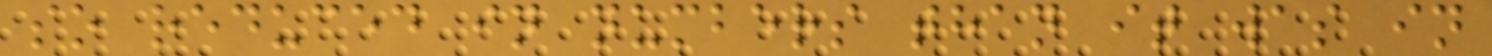so reduced in numbers than it was in
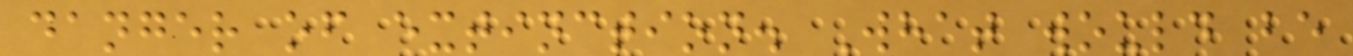danger of extinction. What would be
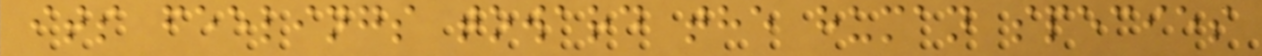its feelings toward the human species
